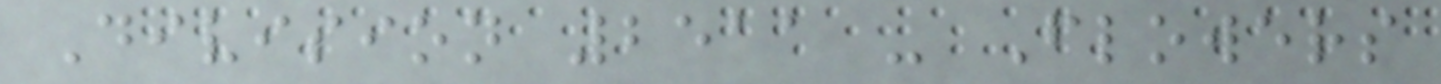Division 2511 - Flowers
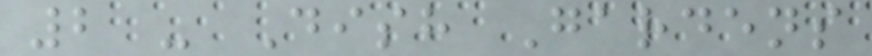2 - Dish Gardens
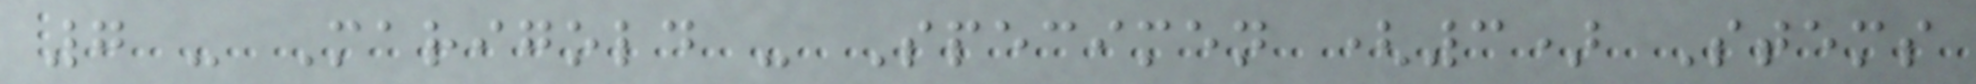7 - Marigold - Specimen (3) Stems
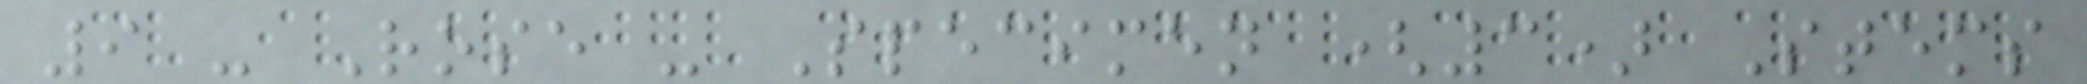9 - Rose - Specimen (3) Stems
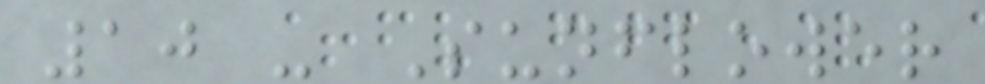10 - Sunflower
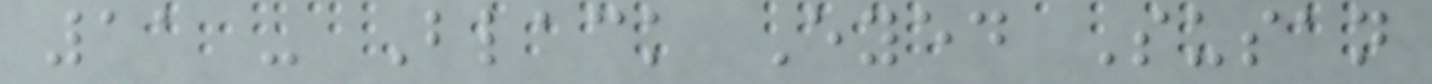11 - Black Eyed Susan
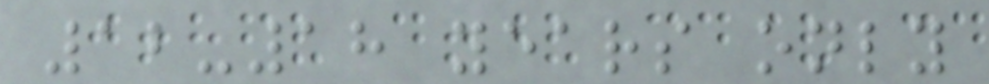12-18 years only
